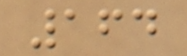164
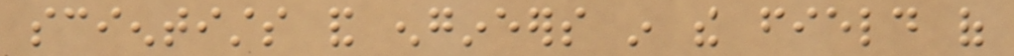scientists and engineers in the field of
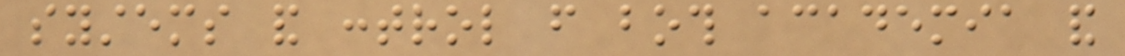systems and control from both academia and
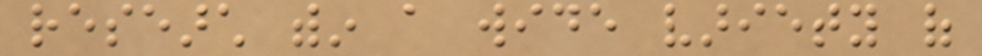research within a wide variety of
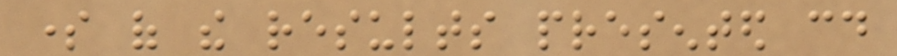some of the results presented could
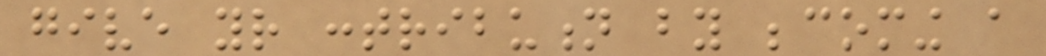give your contribution by becoming a
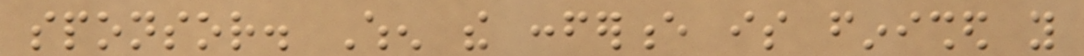sponsor. When the conference is finished you
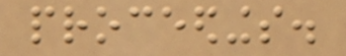proceedings.
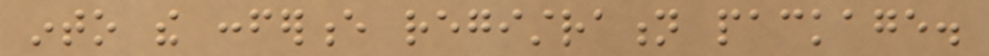into the conference registration package.
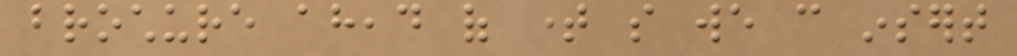brochure ahead of time so we can insert
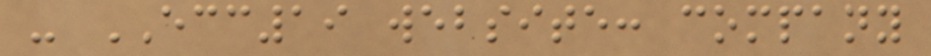- ECC19 website: company
